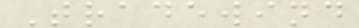Tradewind
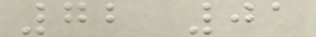72 01
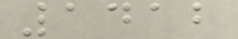1412
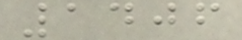1406
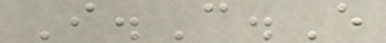I.C.E
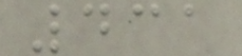431
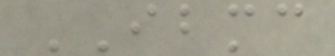IBMC
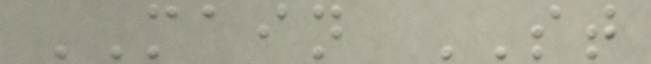MAIN ST
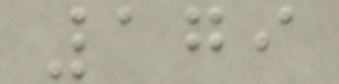179
